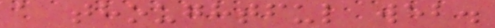a thoughtful web.
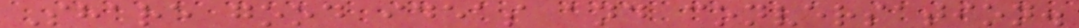Share good ideas and conversation.
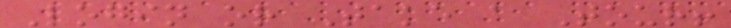Login or Take a Tour!
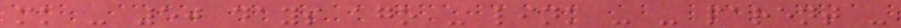mk - 50 days ago - link - - parent -
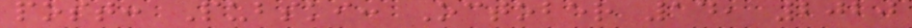post: Pubski: October 14, 2020
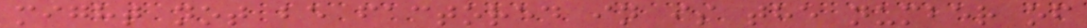might not be factored in is the number of
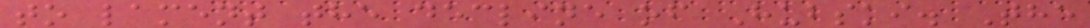to lament the decline of Hubski. The
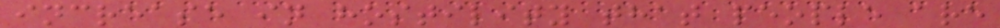increase in hostility that people are
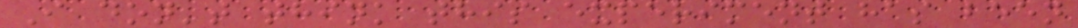I don't think this experiment has been
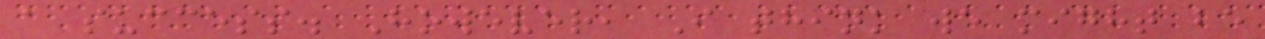a success. However, I think we might be
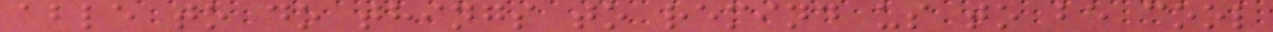able to do things to remind us to be cool
